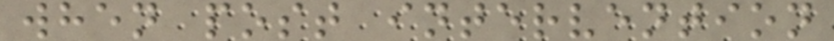when post intervention
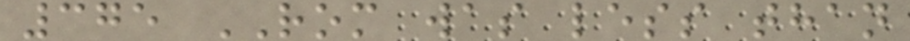375 ROM was less than
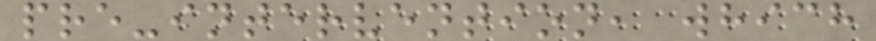pre-intervention, which
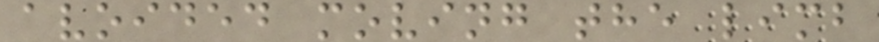avoided moving the limb
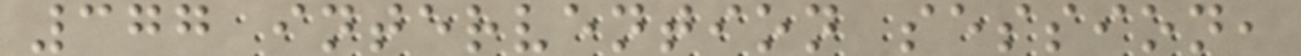377 intervention session,
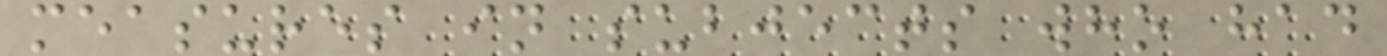measures in subjects who had
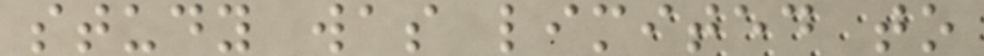study was limited to
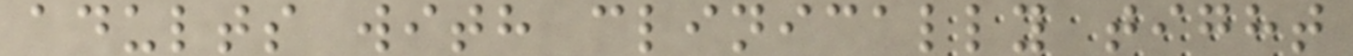adults with clinically tight
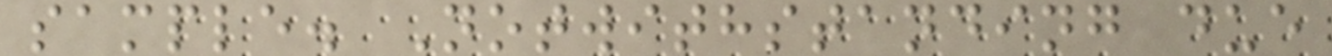sample. Notwithstanding due
